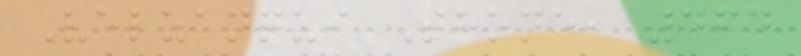Velzanqui Thone, 464
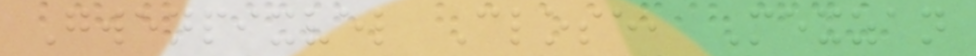Gwenpixvel Close, Mexzan
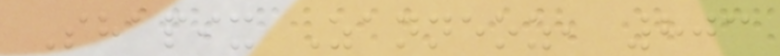Shapix Zanneoz, 803
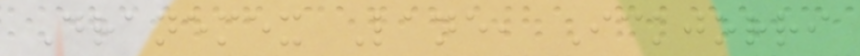Dranemex Lane, Ickjorri
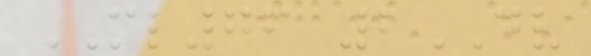ML76 2DV
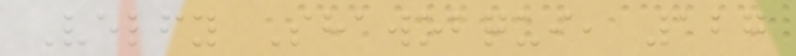Velfy Shawobqui, 127
